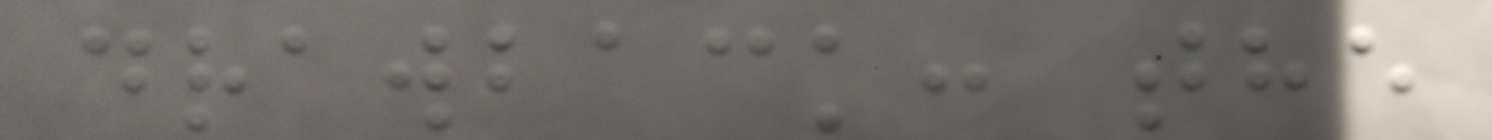drawback: the
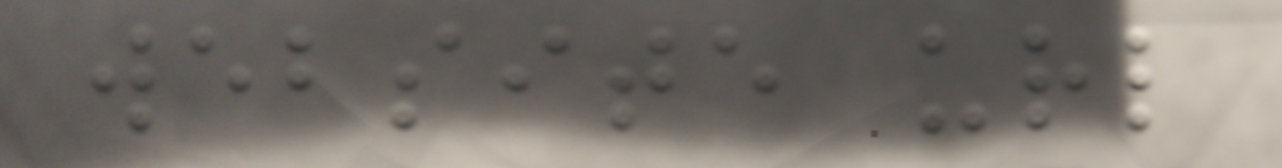website url
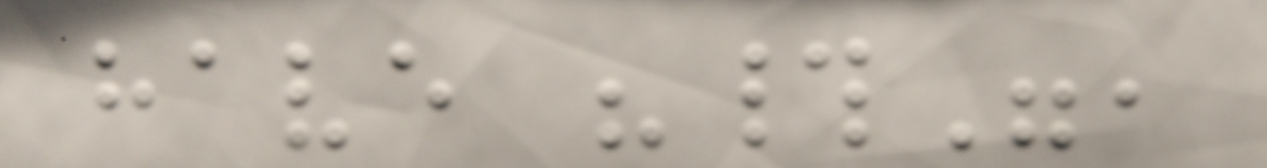have "#",
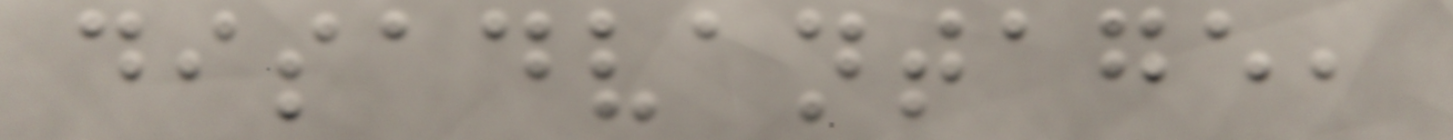disadvantage,
